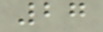27
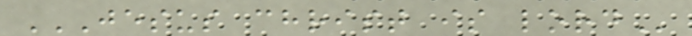JESUS CHRIST IS LORD
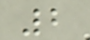2
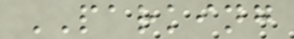PARKING
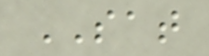SAT
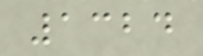1324
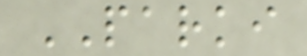PARKI
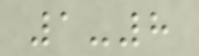1-8
